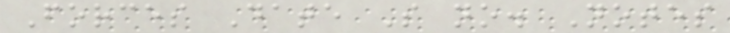Forces Date S no. Notes
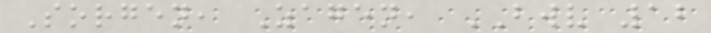Sorgen, Zagen, BWV 12
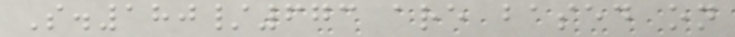S.180/673 are based on
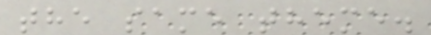the same theme.
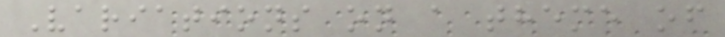Variations on a theme of
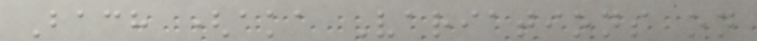Bach (aka Variations on
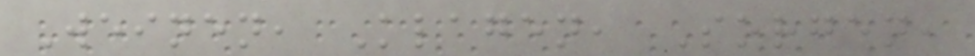Weinen, Klagen, Sorgen,
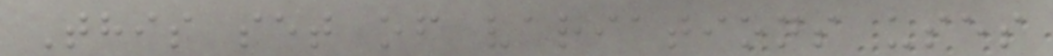This set of variations uses
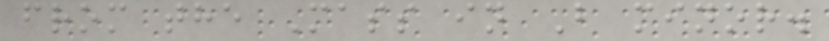from the Mass in B minor.
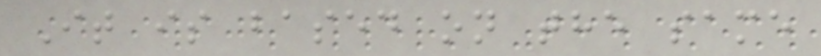It is based on the same
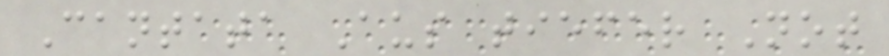Cantata Aus tiefer Not
